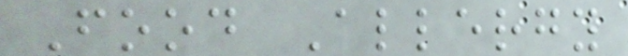Food Allergy
